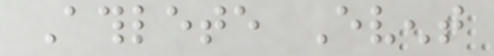Athlete Event
